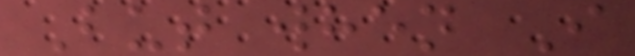But when I
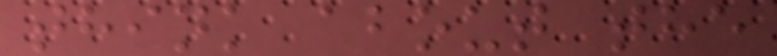think about the
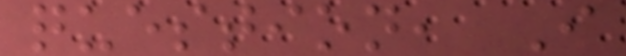question, I
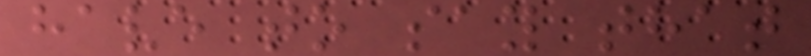have to say that
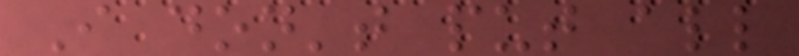I don't put all
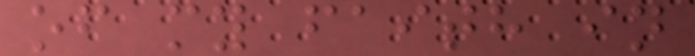of my faith in
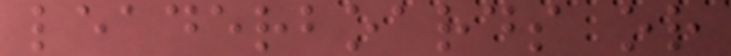leaderboards or
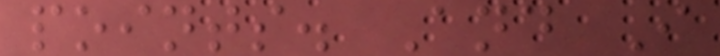points. And I
